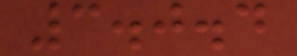3.0.4
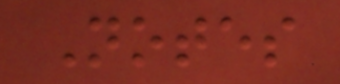Notes
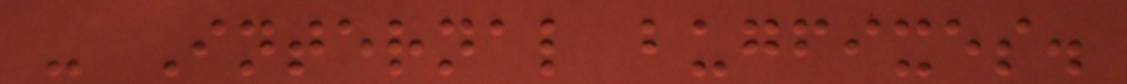- Internal bugfixes.
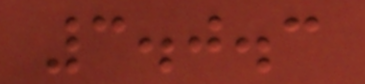3.0.3
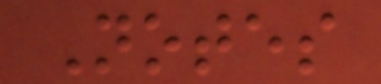Notes
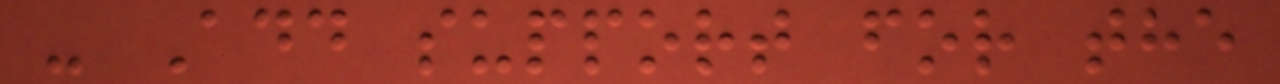- Add support for the
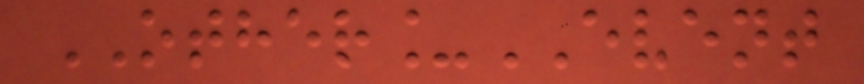OTHER_EVENT
